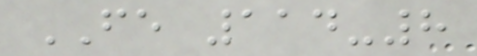FE 114-8
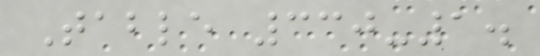Table 330-1.
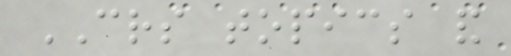CRS topics and
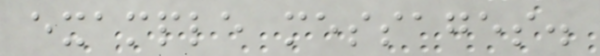example messages.
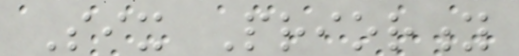Six Priority
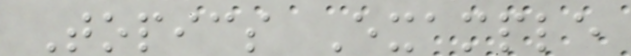Topics Example
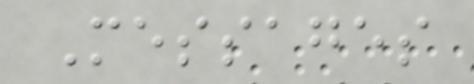Messages
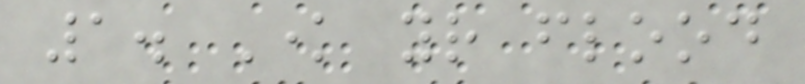1. Know your flood
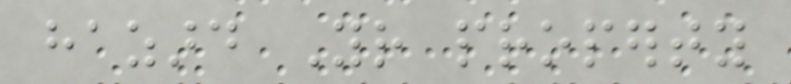hazard Your property
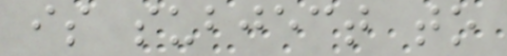is subject to
